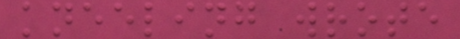kneeling wrote
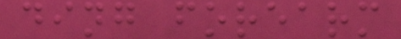ding forearm
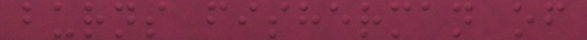burns fisherman of
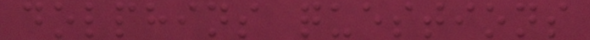dolphins questions
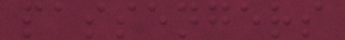passengers
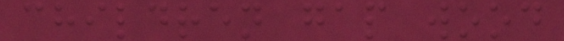children gap wood
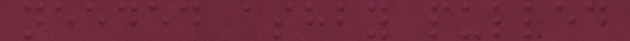needed ashby pulled
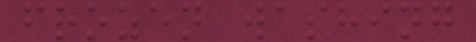frozen washing
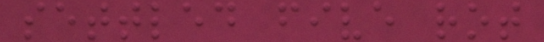settled five rot
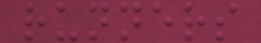runners
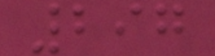297
